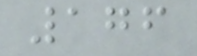176
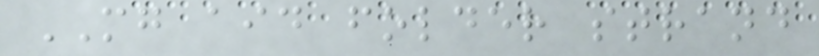MG aid folder strand
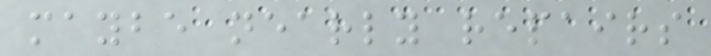maybe nearly repairs
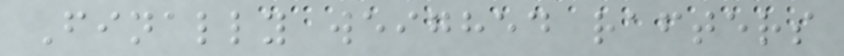Finally weighed rafters
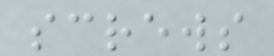screws
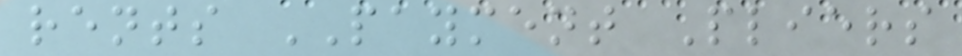rents PAYMENT Pliers
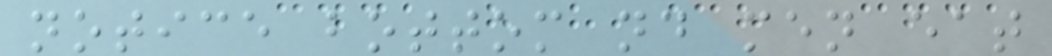notice bottom nd men eat
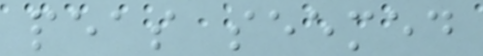peas seemed
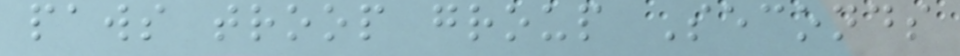paws troop group Seconds
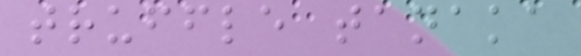truffle tanaka
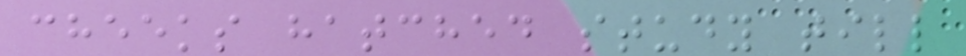cheeks hatched study till
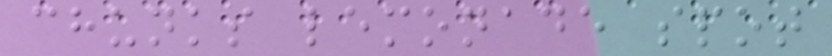chunks lemonade spot
